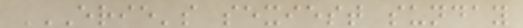ERIE'S SEXIEST SUNDAY
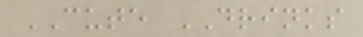CUTE DRINKS
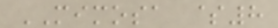MIMOSA $8
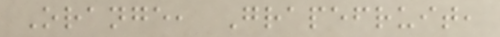Orange, Grapefruit,
